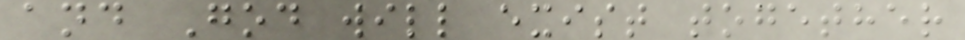and God will exist together
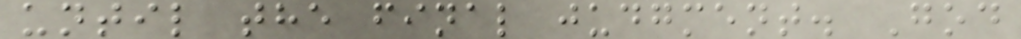until the final judgment. God
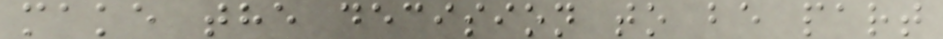make the decision to be part
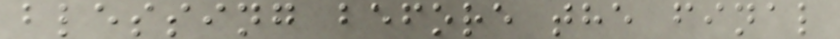blessing before the final
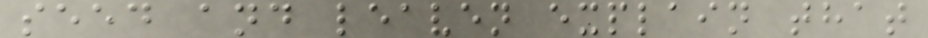seed and leaven explain that
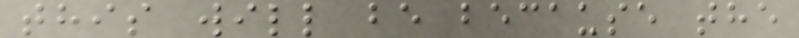this will be because the
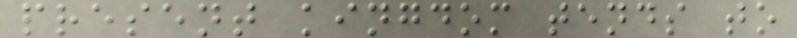present kingdom tends to
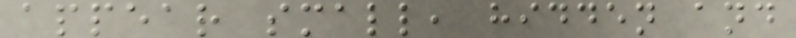appear small, hidden and
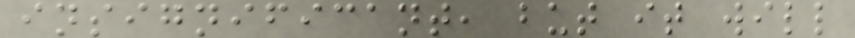insignificant, but it will
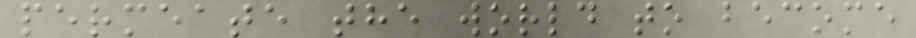permeate the world to become
